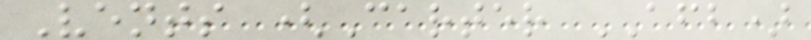Vents (Carter AFB)
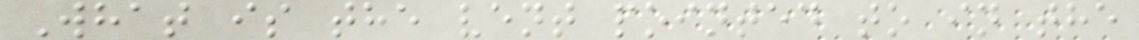What is the vent pointed to in the
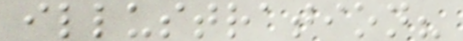illustration?
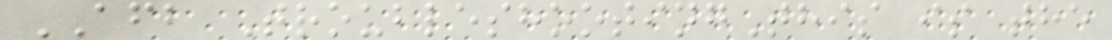AFB TroubleshootingThis is the
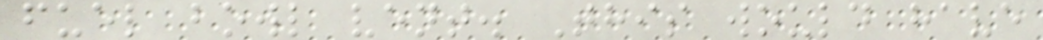fuel bowl vent. This would have
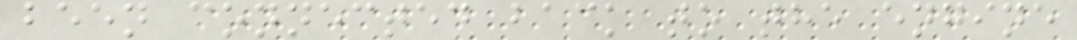been connected back to the engine
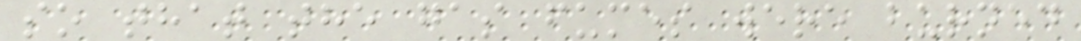so that the gas fumes were burned
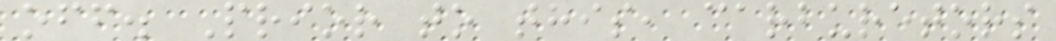off. Prior to this, carburetors
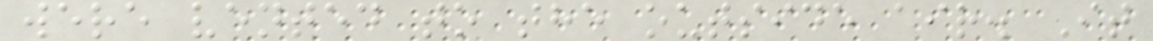were vented to the outside air. It
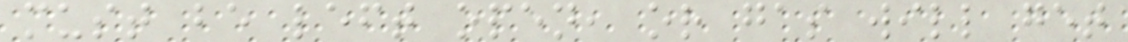must be left open, or gas will get
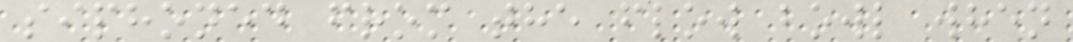siphoned from the flow bowl when
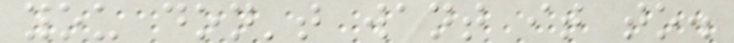you don't want it to.
